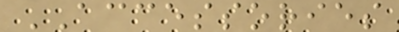ACCESSORIES
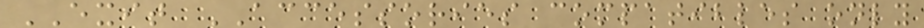EXIT ACCESSORIES compatibles only
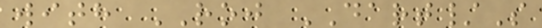with ROJ DART/S
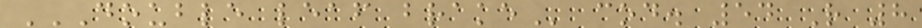DOUBLE LEAF BRAKE cod. 54 R 8
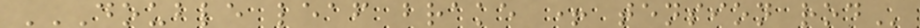DOUBLE LEAF BRAKE + TENSION ROD
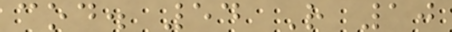cod. 54 R 10
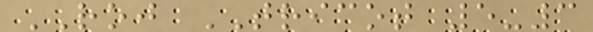ROJ TRICOT 5-3
